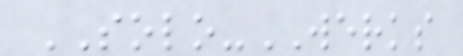SOLO-WERKS
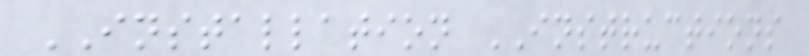INSTALLATION INSTRUCTIONS
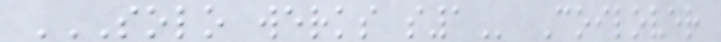SOLO WERKS S1 Coilover
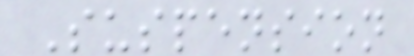Suspension
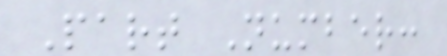Part Number:
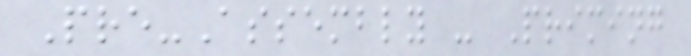Pre-Assembly - Priming
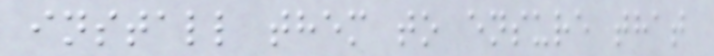install them to ensure that
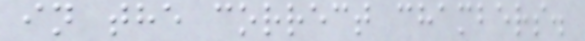in the correct chambers.
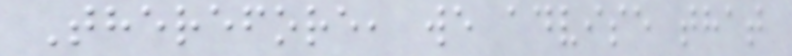Therefore, we advise that
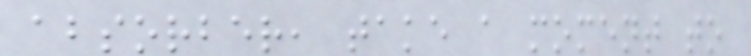absorber, take a moment to
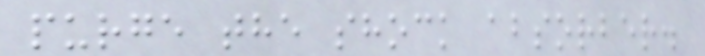purge the shock absorber.
